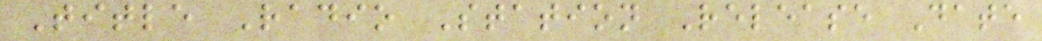Title Radio Station Release Date
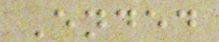Ended
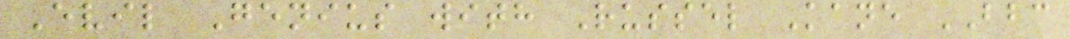Evil Genius with Russel Kane BBC
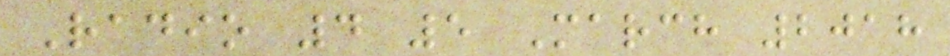Radio 4 5 March 2018
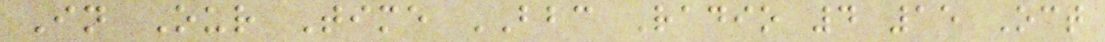In Our Time BBC Radio 4 15 Oct
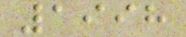1998
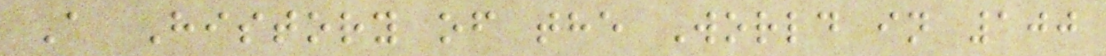A History of the World in 100
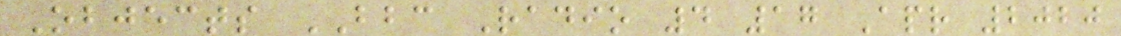Objects BBC Radio 4 17 Apr 2020
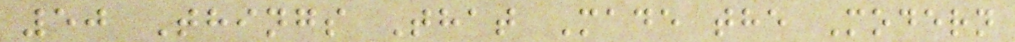50 Things That Made the Modern
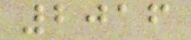2016
